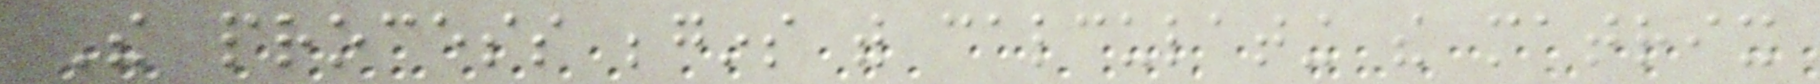The process begins with calculating the matrix
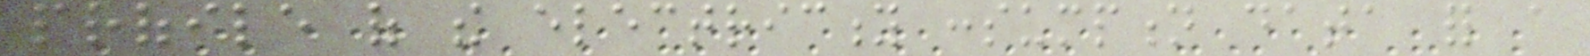profile of the electricity consumption data for a
